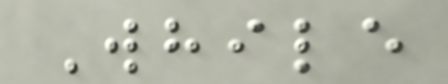While
